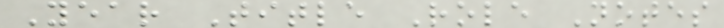Year Title Role Notes
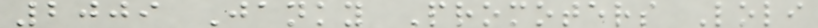2009 Janky Promoters Loli
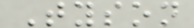Tyson
